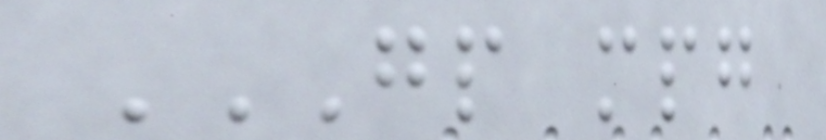GP MPG
